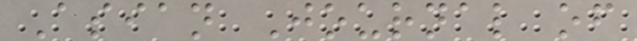Asian Journal of
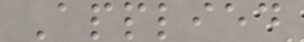Applied
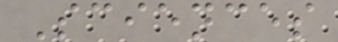Sciences
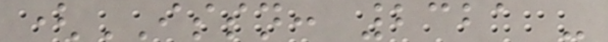(ISSN: 2321 -
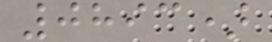0893)
